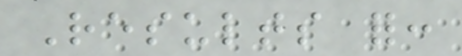Results for:
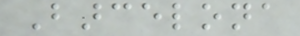Barcelona
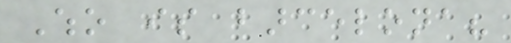Who is barcelona?
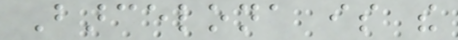Barcelona is the
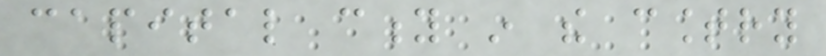capital city in the country
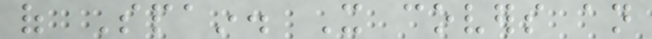of Spain. It covers an
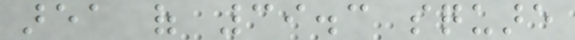area of 39.3 square
